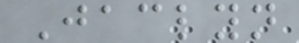Jaclyn
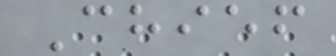Chief
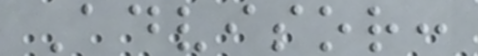Advisor:
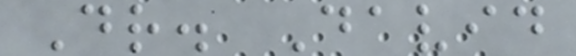Dr. David
